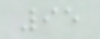95
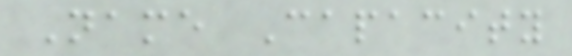Name Capacity
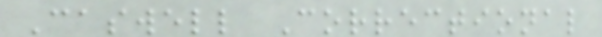Caswell Correctional
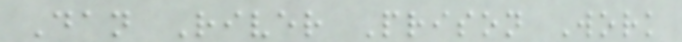Dan River Prison Work
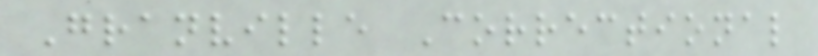Granville Correctional
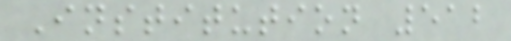Institution 512
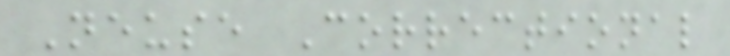Neuse Correctional
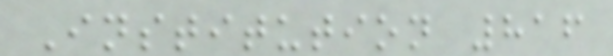Institution 816
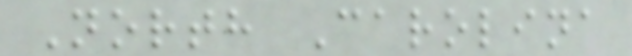North Carolina
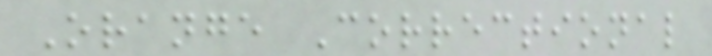Orange Correctional
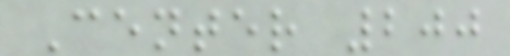Center 200
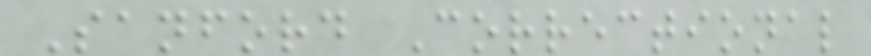Sanford Correctional
